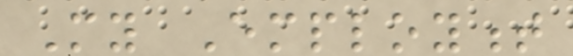My Employment
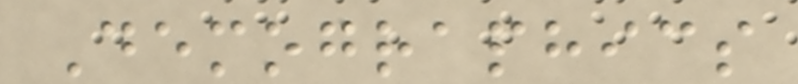Demographics
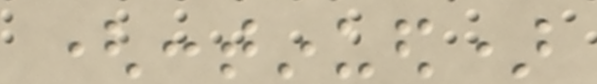(continued)
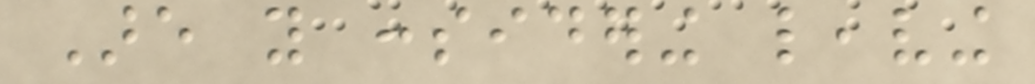Are you considering leaving
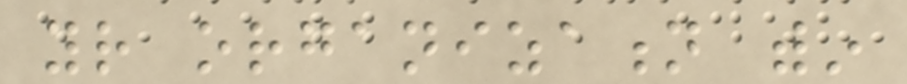your organization within
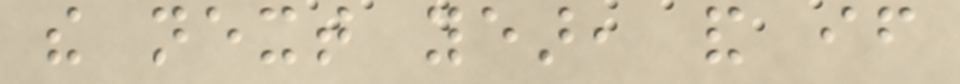the next year, and if
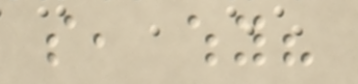so, why?
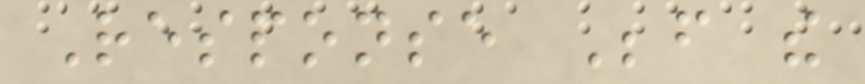Response Before the
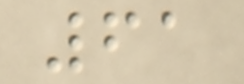61
